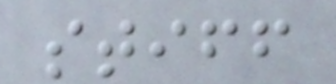stiff
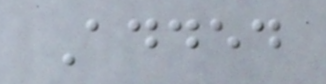Added
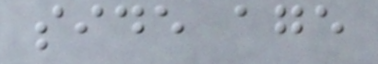side age
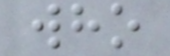who
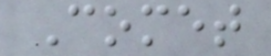Comet
